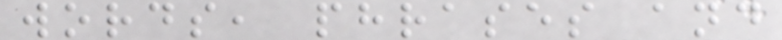words, phrases and
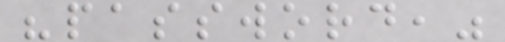"password,"
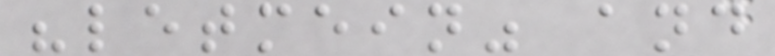"letmein" and
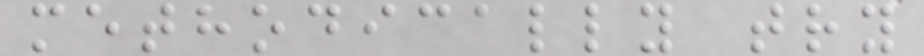methodically try
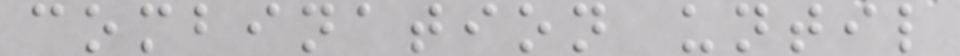combination until
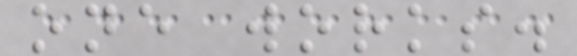one works.
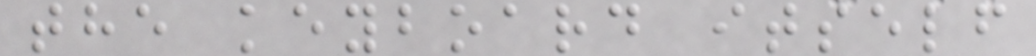the keyboard itself
